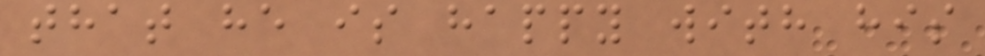that he is happy with his
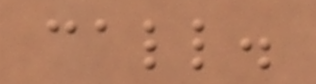call.
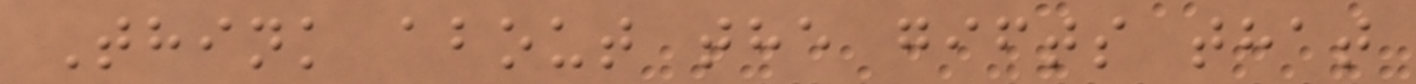Think about the gifts that
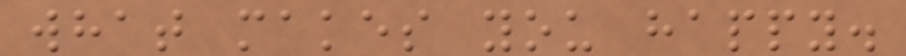what makes you happy.
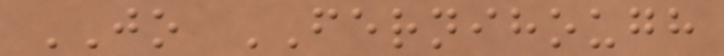JO FERNIHOUGH
